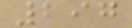297
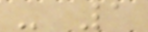- 1
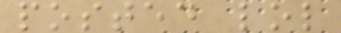posted lol
